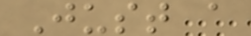Just a
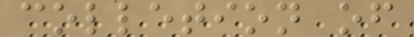colletion of
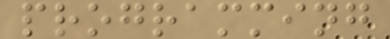programming
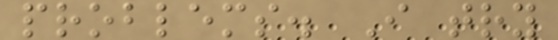problems. I try
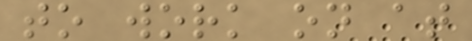to work on at
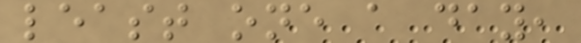least one a day,
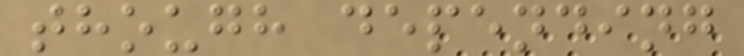though depending
